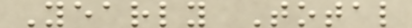Yearly Total
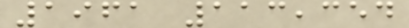1961 113,354
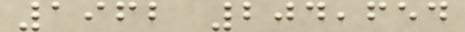1962 204,654
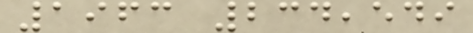1963 234,549
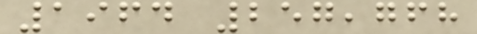1964 257,768
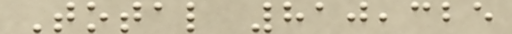Total 810,325
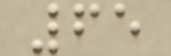65
